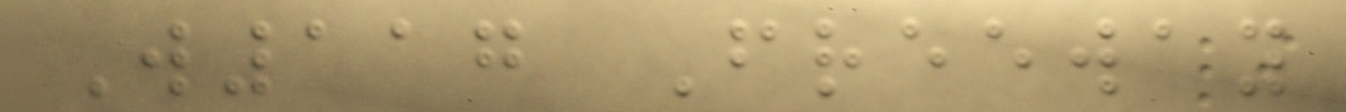W117 Freeway
